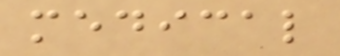medical
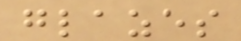glazes
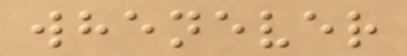whenever
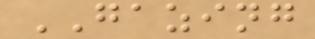GAZING
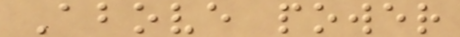Above power
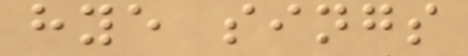hye sings
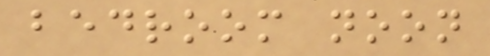bedroom noon
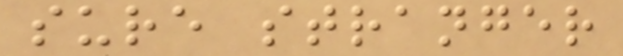sure stranger
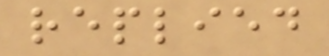replied
